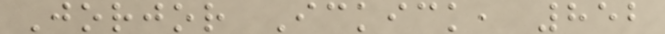Jorjor Ickick, 852
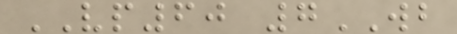VP60 7WB
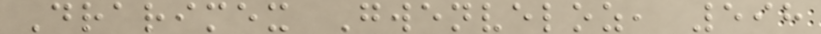Drarimex Gwenveloz, 598
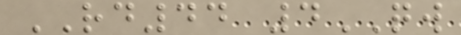RD44 4QW
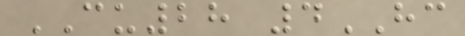CU28 4HC
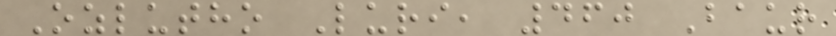Ozlutho Luri, 460 Baur
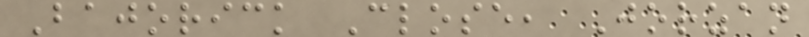Bajorick Close, Jorzan
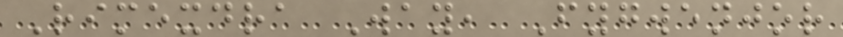Rimexdra Way, Fygwenjor
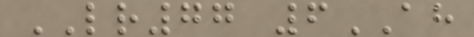LR77 6AH
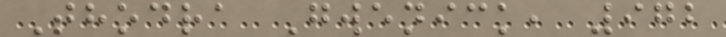Thodra Gwenick, 972
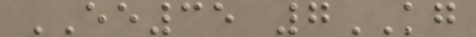EE35 7KG
